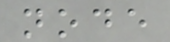node
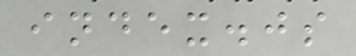index.js
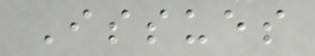Issues
